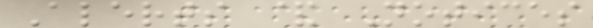Alerts & Notices
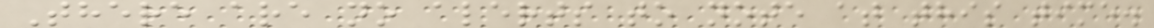There are no alerts to note at this time.
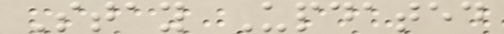Stay Updated
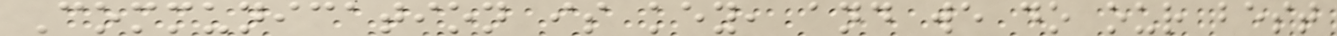Communication is key, and we do our best
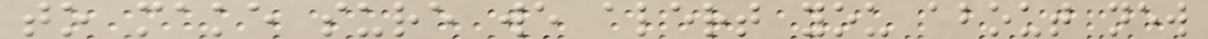to make sure we alert you about new
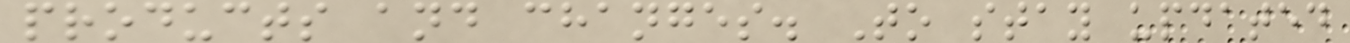products and changes. To stay updated
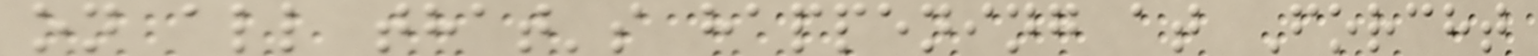on all that's happening at Forcht
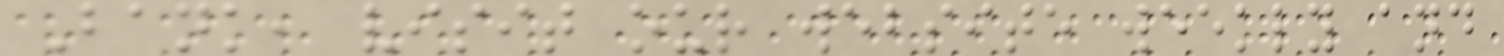Bank, visit our website weekly and
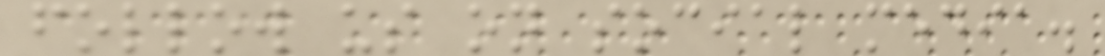follow us on social media.
